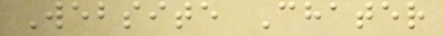Website Chater
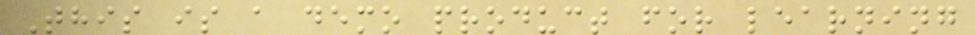This is a demo product for learning
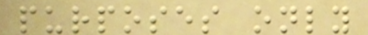purposes only
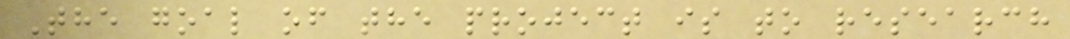The goal of the project is to research
